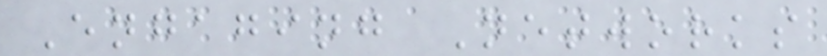Engaging Networks
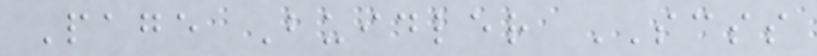Page Buidler SCSS
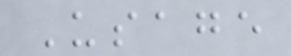Usage
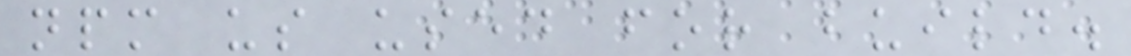npm us used for build.
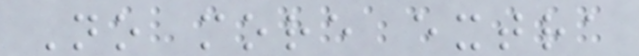No more extra
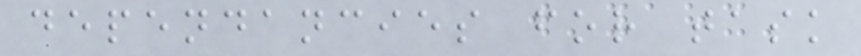dependancies for task
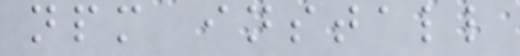npm install
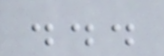...
